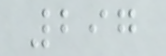297
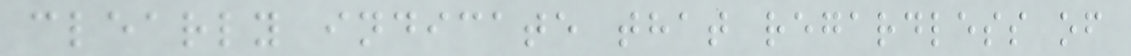clearly indicate that regardless of
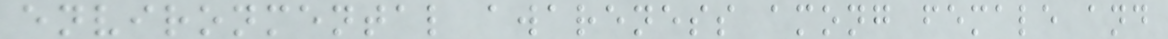environmental awareness among female and
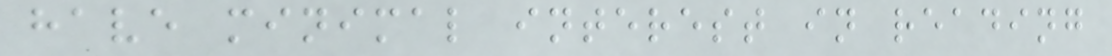have minimal interest in reading
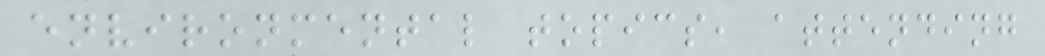environmental topics, attending
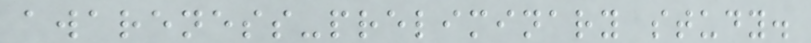awareness-preliminary study.
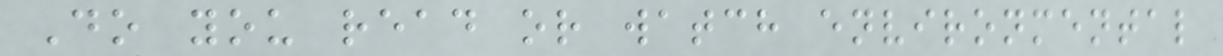Do you read or watch environmental
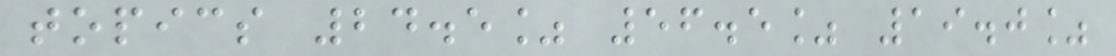topics 24.5% 56.5% 19.0%
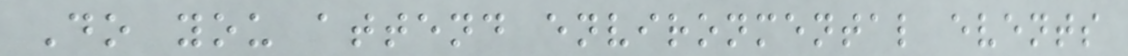Do you attend environmental events
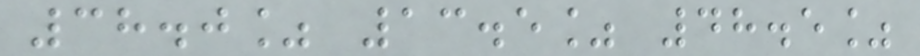38.0% 13.5% 48.5%
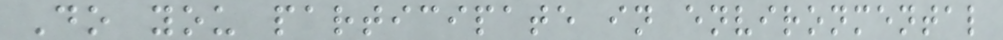Do you participate in environmental
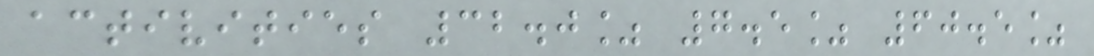activities 32.0% 7.5% 60.5%
